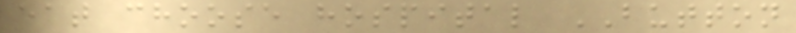eat choose hospital BUTTON
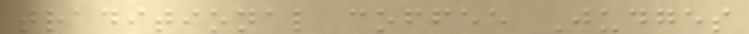traditional coffee Judges
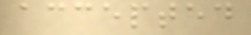accepted
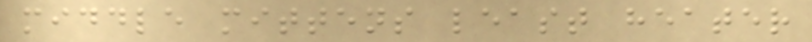middle mittens least heater
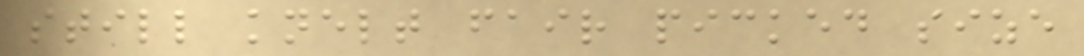still knelt fair picked size
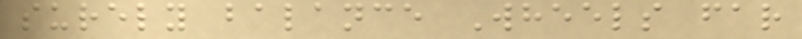surely balance Wheels far
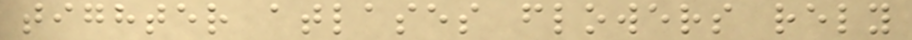tighter atlases flowers rely
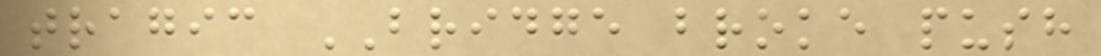tragic BRIDGE broke push
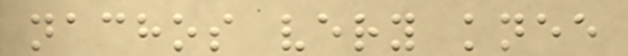nachos very knee
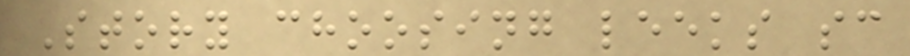Story choosing leeks sc
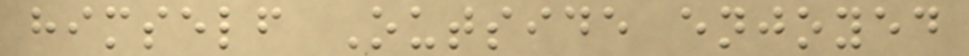himself Outside enjoyed
